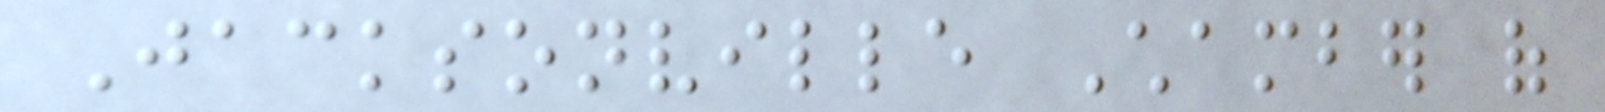Jacksonville Chamber of
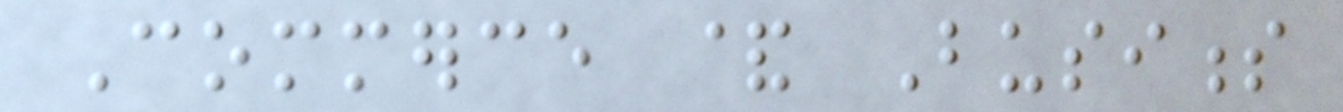Commerce & Business
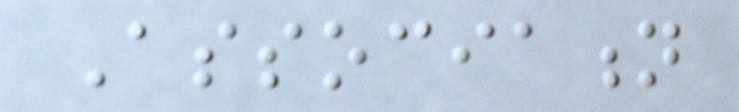Association
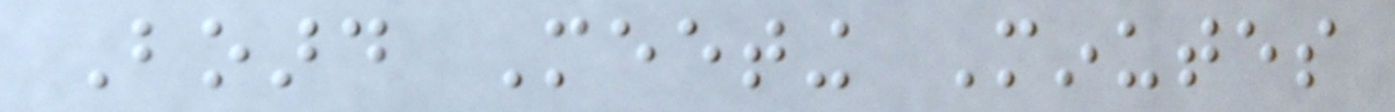Board Meeting Minutes
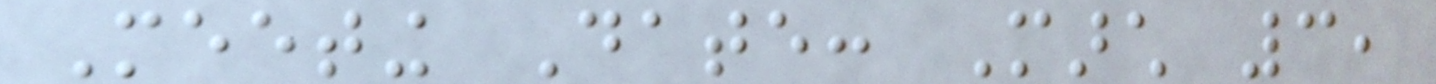Meeting Date: March 3,
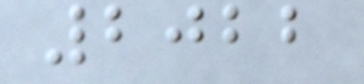2022
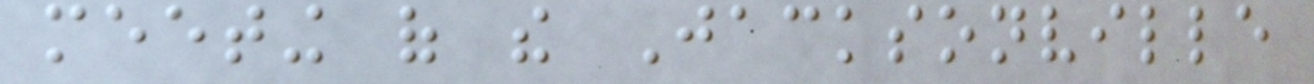meeting of the Jacksonville
